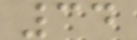34
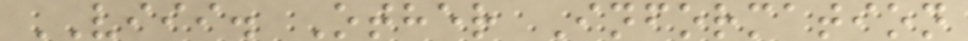VIII. Other Information
